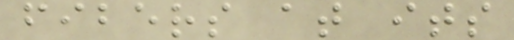fibers at its
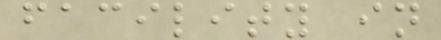facility in
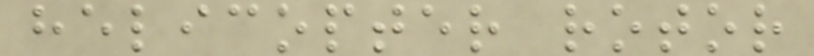helicopter rotor
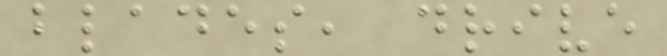blades, drive
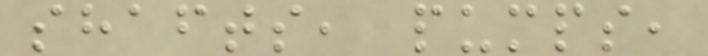shafts, pumps,
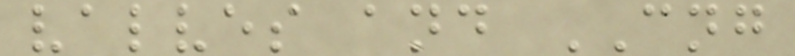valves and CNG
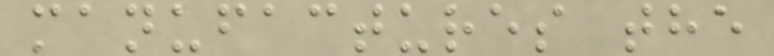manufactures the
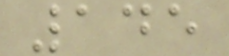145
